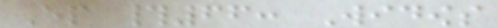Ep #66: Widows
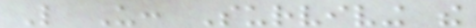Like Us: Surviving the
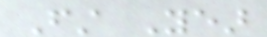First Year
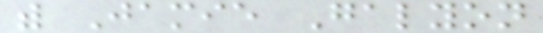with Jamie Galyon
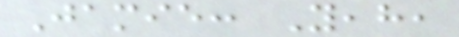Jamie: Yeah,
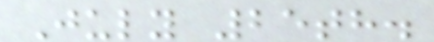July 25th.
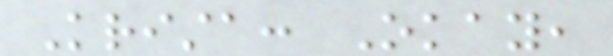Krista: Okay,
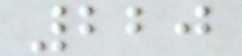220
